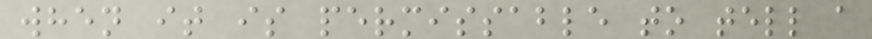when it is permissable to tell a
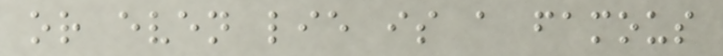or even lie is a famous
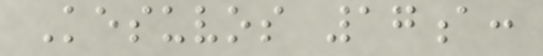Kesuvos 17a:
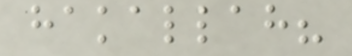hakallah?
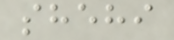shehi
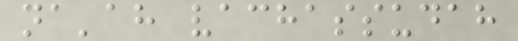na'ah vachassudah
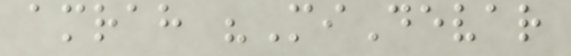amrah "MiDevar
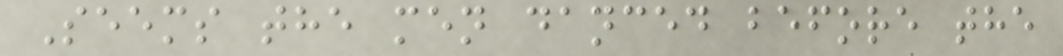Seems the men danced before the
